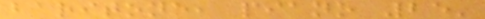baritone, piano 25'
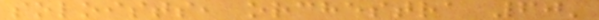soloists, orchestra 60'
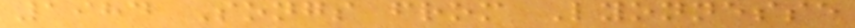1984 Songs from Lyonnesse
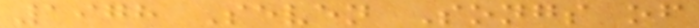1978 Seven Songs of
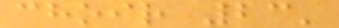choir 23'
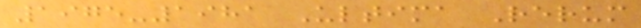1975-1981 Ultima Rerum
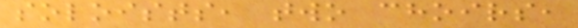soloists, two choirs,
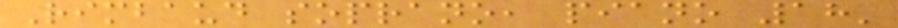Rimbaud soprano, piano 18'
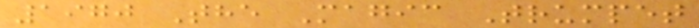1970 The Magic Trumpet
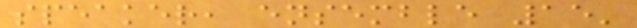speaker, ensemble 15'
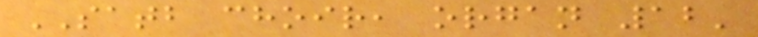SATB choir, organ 12'
